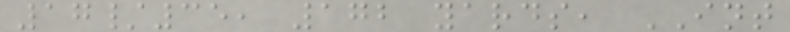17/35, 172 yards, INT
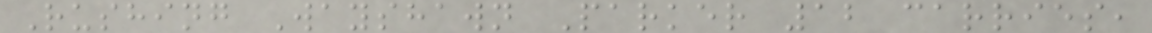Rushing Wayshawn Parker 12 carries,
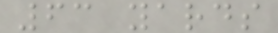63 yards
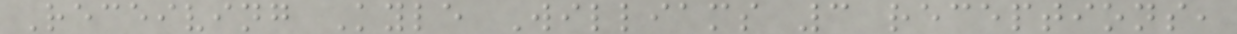Receiving Kyle Williams 3 receptions,
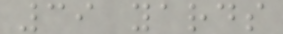39 yards
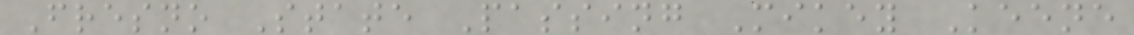Fresno State Passing Mikey Keene
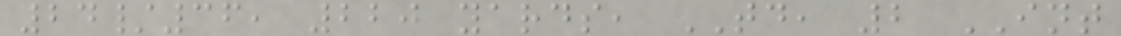24/36, 220 yards, TD, 2 INT
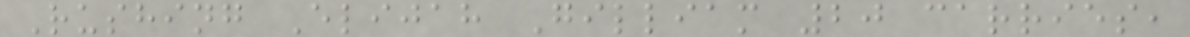Rushing Elijah Gilliam 20 carries,
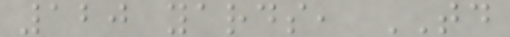120 yards, TD
